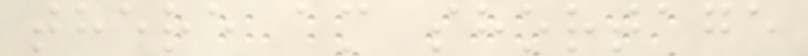there am shortage
